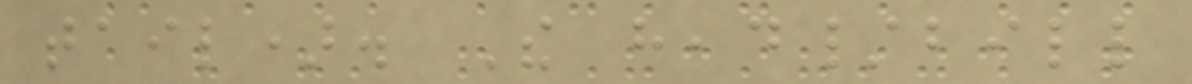tail). The head/bill
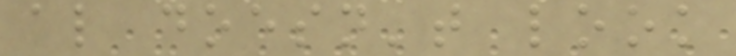also doesn't look
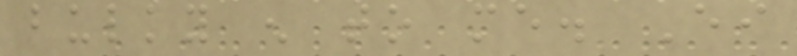bulky enough to me. Either
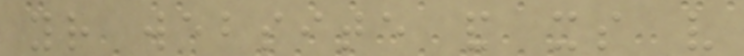your website and its very
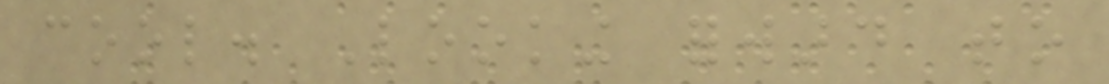cool. Looking forward to
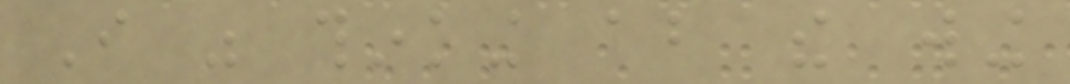I was thinking about the wing
